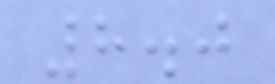8.0
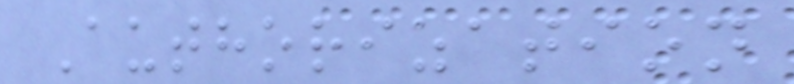Authorization
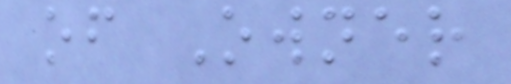of Owner
